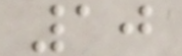10
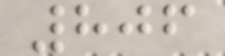806
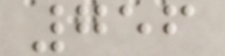756
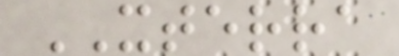XTERRA
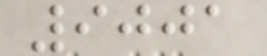9001
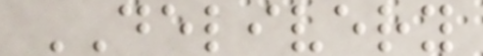DELIVERY
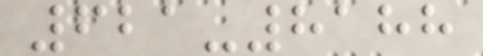621-8188
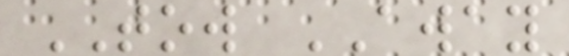TOW AWAY
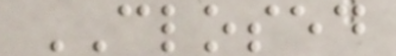CLOSED
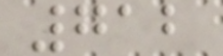712
